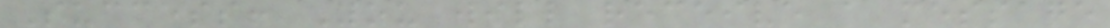Success! You will receive a message
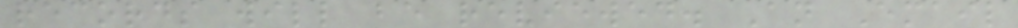records will be reviewed. An Email
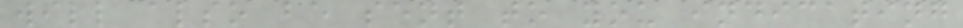will also be sent to you indicating
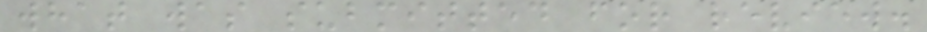what was submitted for review.
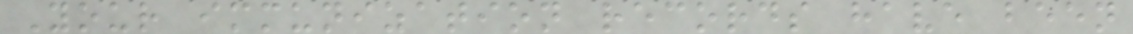Your immunization records have been
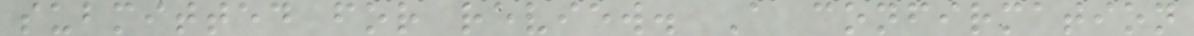submitted for review. A confirmation
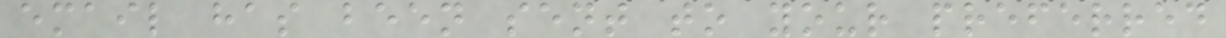email has been sent to your preferred
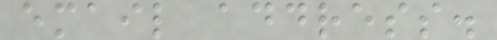email address.
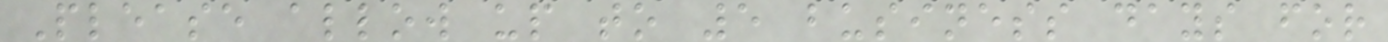Please allow up to 5 business days for
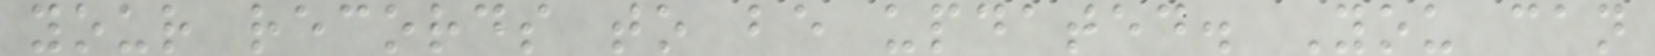your records to be updated. You can
